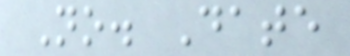No. Date
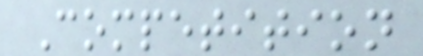Competition
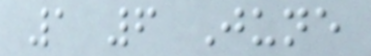1 6 June
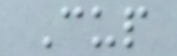Cup
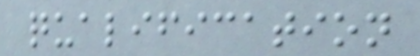qualification
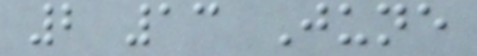2 13 June
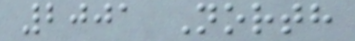2001 North
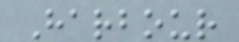Harbour
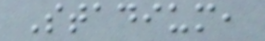Stadium,
